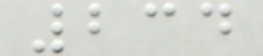234
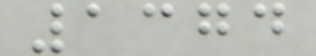1374
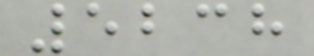5238
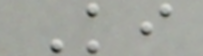Ki
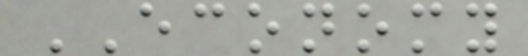ECONOMY
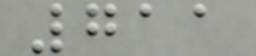711
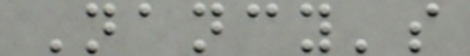Nancy's
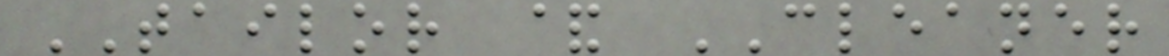TAILOR & CLEANER
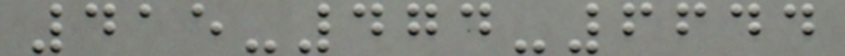415-474-6644
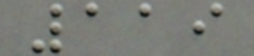119
